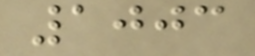1003
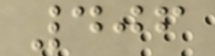406
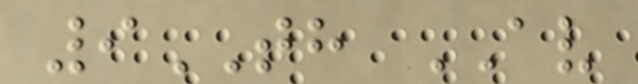9TH AV
